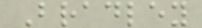Bradley
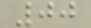00
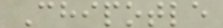Chipotle
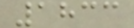1833
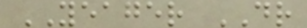YEAGER DR
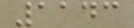1143
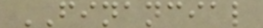FINANCIAL
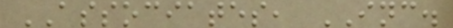ASSOCIATES, INC.
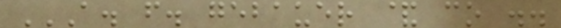A. F. GEBAUER & CO ..
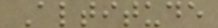Altitude
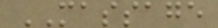MASSAGE
